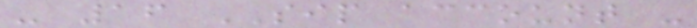- 16 SIP account -
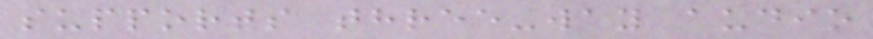supports three-way audio
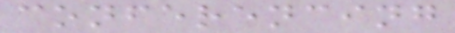conferencing
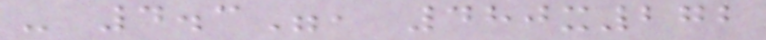- 4.3", 480x272
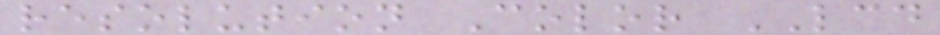resolution Color LCD
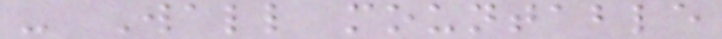- Wall mountable
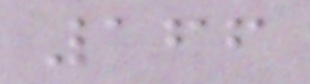166
